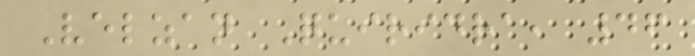Velzan Quiridra, 46
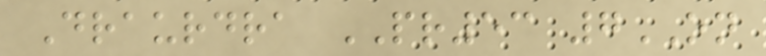Draurdra PR53 7ON
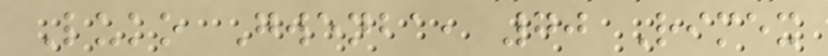Luko Gwenba, 70 Rimex
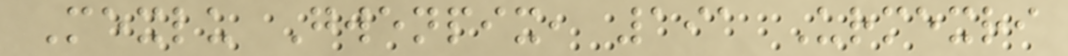Mexlu Gwenpix, 191 Urmexri
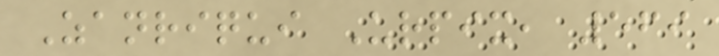Zanriqui Urpix, 569
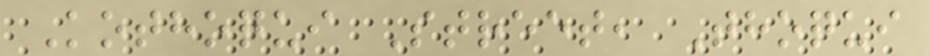Kothoqui Street, Thoqui
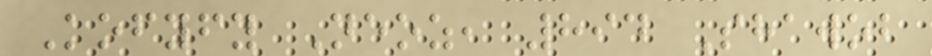Kofyfy Neoz, 894 Shawob
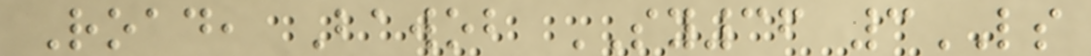Road, Bawob SY36 3LS
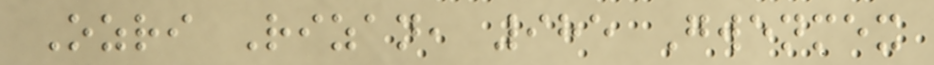Ozri Rizan, 985 Gwenmex
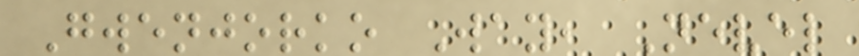Gwenjorko Way, Nevel
